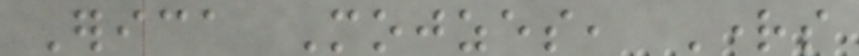Erica Mojzes, Rights
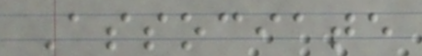Associate
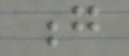g
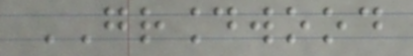GROUNDWOOD
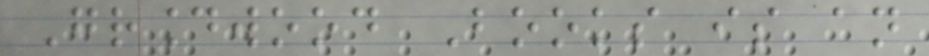Groundwood Books is an
